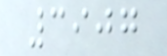3907
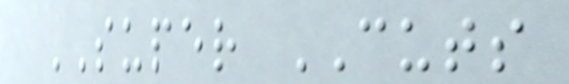SUPER CUTS
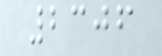2306
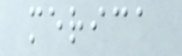merica
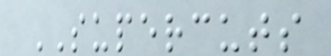SUPERCUTS
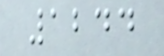1244
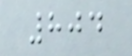804
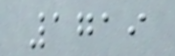1719
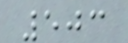503
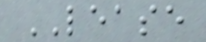LEASE
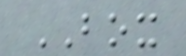BOX
